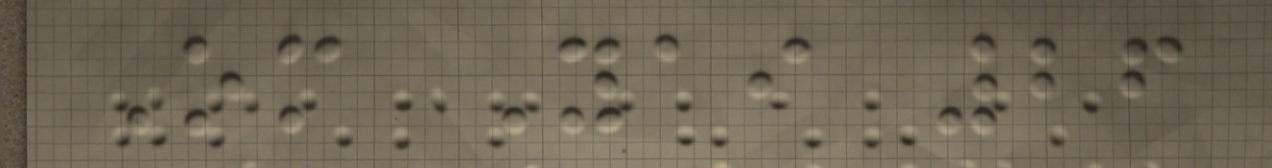Om Yai 26
